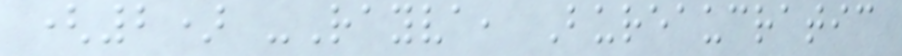(2) -Rayva, Bureaucratic
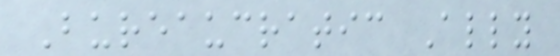Bureaucratic Ally
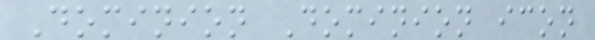Dominion Dominion icon
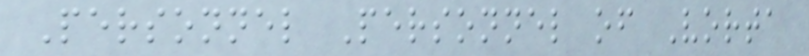Personnel Personnel of Vorta
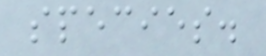species.
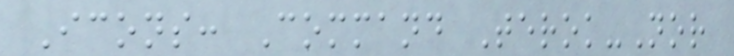Icons: Command Terok-Nor
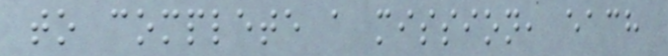to complete a mission, each
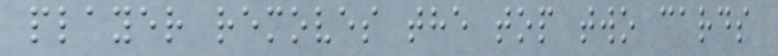player removes the top two cards
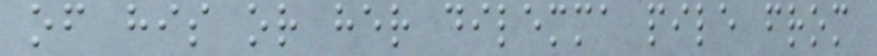of his or her dilemma pile from
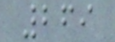269
